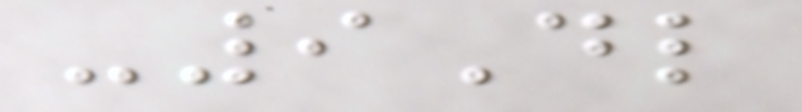-9Dl
